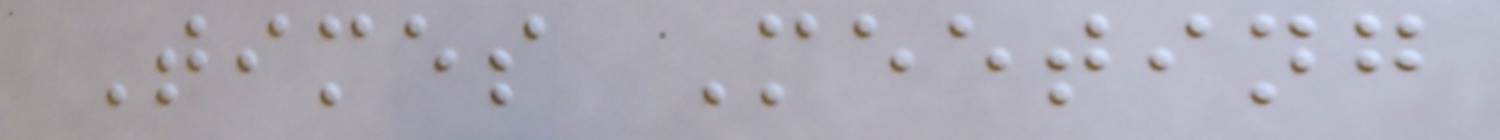Times Meeting
